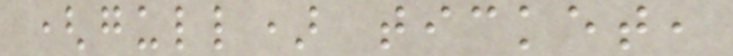(gull) ticket,
